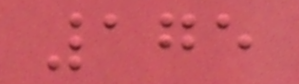175
